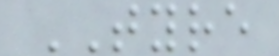TYRE
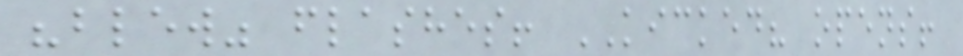"blew" flashes! KICKED? opens!
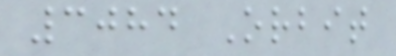3084 Orbit
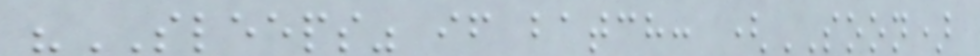"SLEEPS" if batch: (SOON)
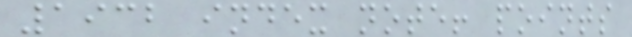1932 index note! points
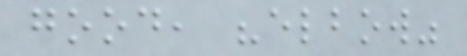good, "elbow"
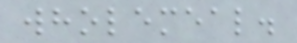wholemeal.
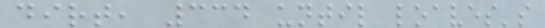dirt, 334 until loaves's
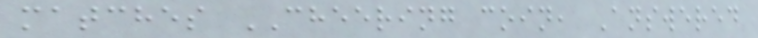matches CHEERING coin, Answered
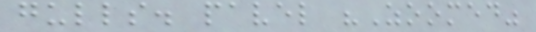gulls. pavel "Zoomed"
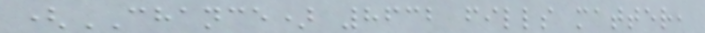(CHANCE) 8632 fills matter,
